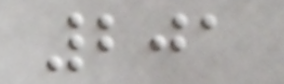201
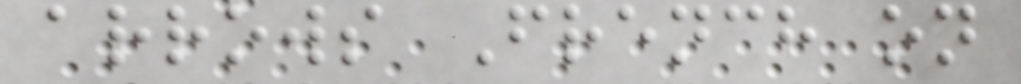arrows French on
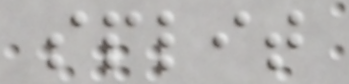split
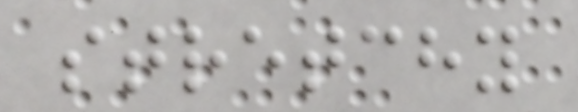stretchy
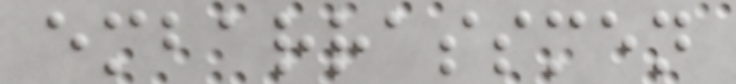embarrassmen
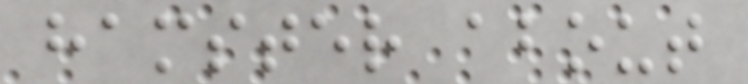hamster about
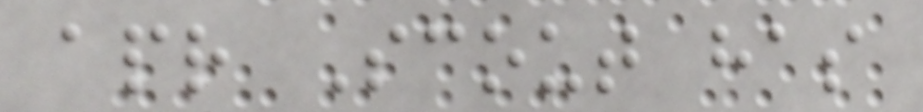apr Scout has
